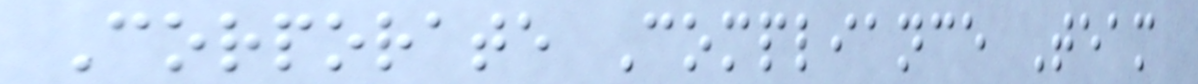Corporate Compliance Team
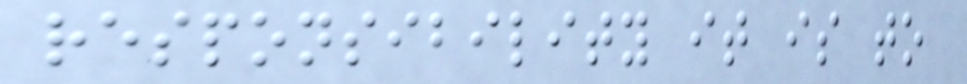responsibility it is to
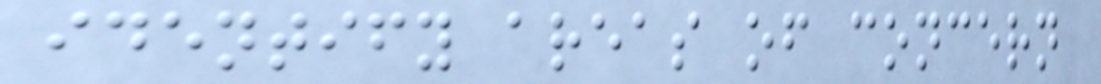identify areas of concern
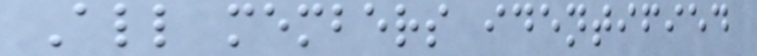All members identified
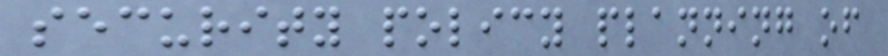security policy planning of
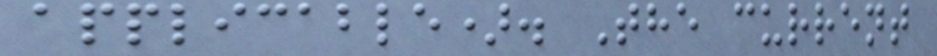applicable). The current
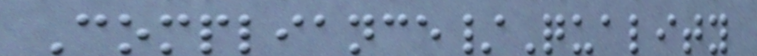Compliance/Quality
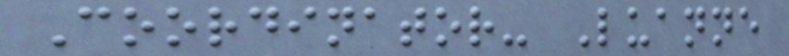Coordinator- Luanne
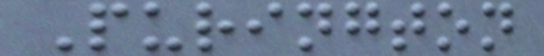Purington
